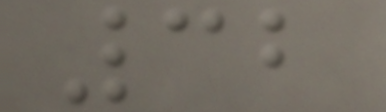32
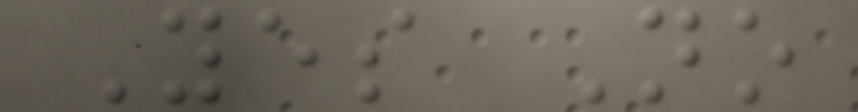Yes No
